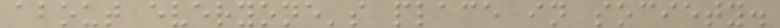about everyone's place in society.
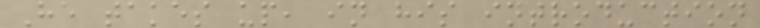He takes up, in his introduction
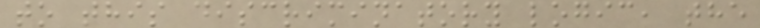to this discriminatory logic, the
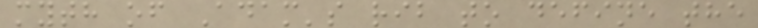myth of Adam's rib to define the
